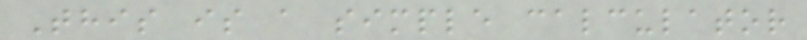This is a simple calculator
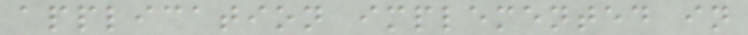application implemented in
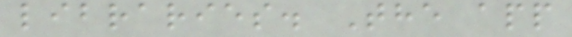libraries. The app
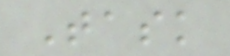Task
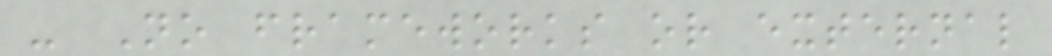- No frameworks or external
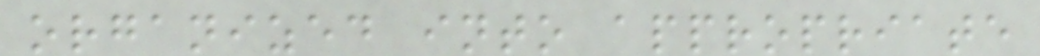organized into appropriate
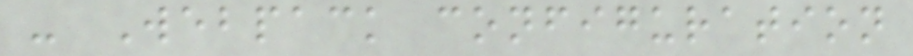- Webpack configuration
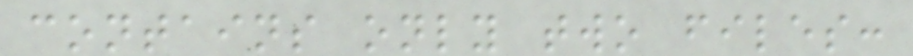contains only two files:
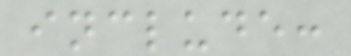include:
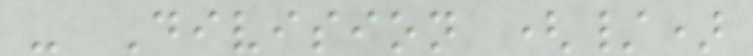- Division (/)
